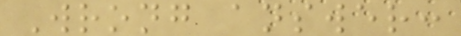Wrong answer:
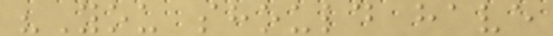"You should have
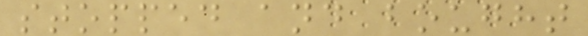stopped and bought
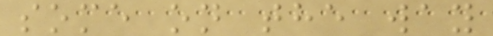some on the way
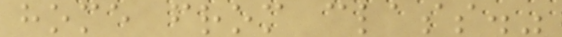home from class."
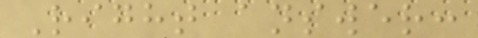Right answer:
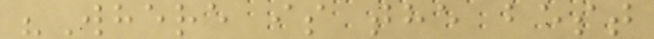"Where is the best
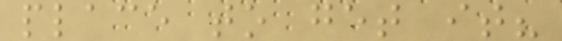place to get it?
